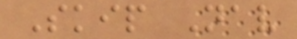Skip Nav
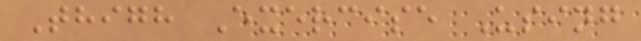Thigh Exercise Using
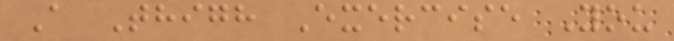A Thigh Exercise You
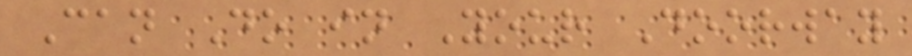Can Do in Your Doorway
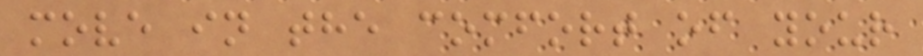move in the comfort of your
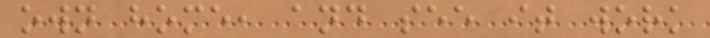own home, and see it work
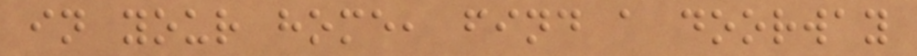in your home, find a doorway
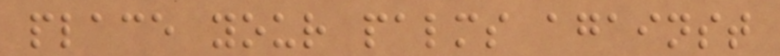place your palms against
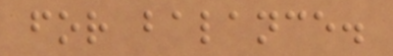for balance.
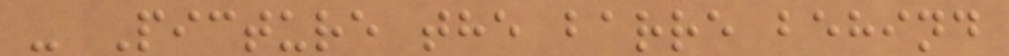- Picture the barre behind
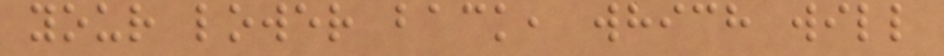your lower back, which will
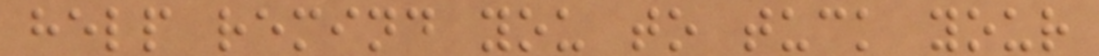help remind you to tuck your
